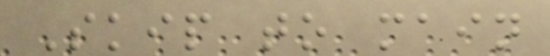Skip to main
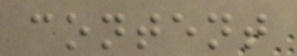content
